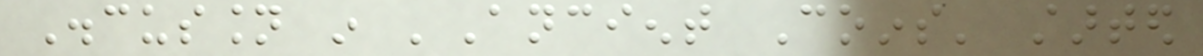Discussion in 'Ancient Coins' started
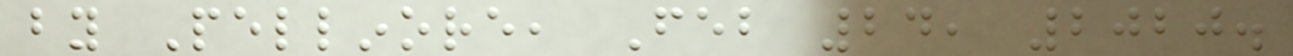by Pellinore, Feb 24, 2020.
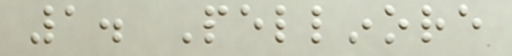1. Pellinore
